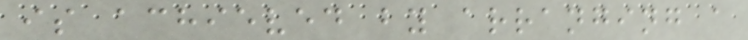is achieved by arranging a
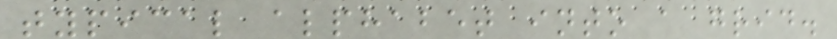typical alphabet into a grid.
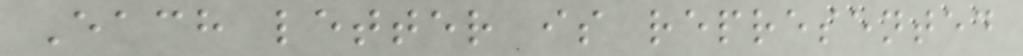Each letter is represented
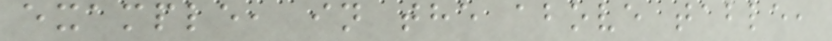example, in the above table,
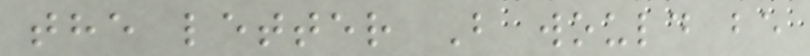the letter B would be
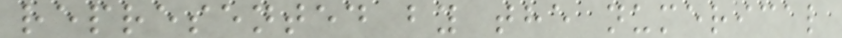represented by the numerical
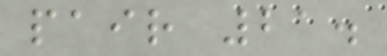pair 21.
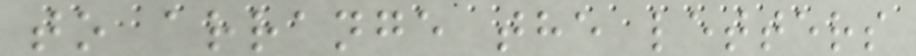to arrange the letters
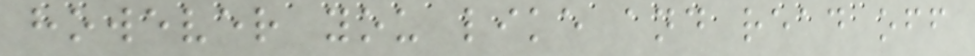however you like and read off
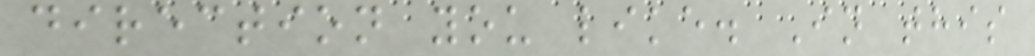direction you like. In this
